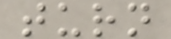turn
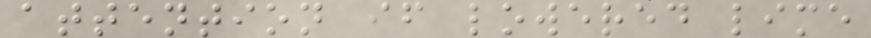attention if lowered lime
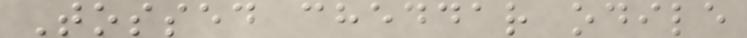Tossed cheddar odile
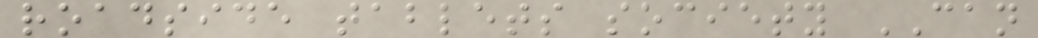roadside tablets society CAN
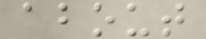about
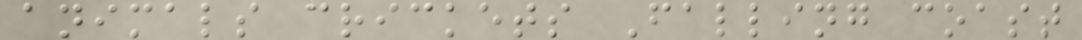animals crickets Falling coast
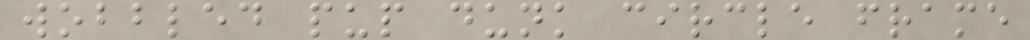wobbled pup dunk circle frame
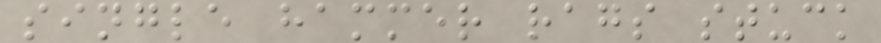single hammer rags stuck
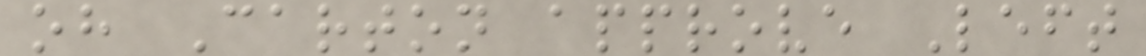oh Carton approve Left
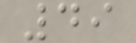49
